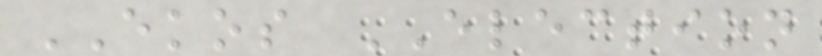EKOS ELECTION
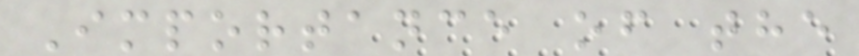Importance of the
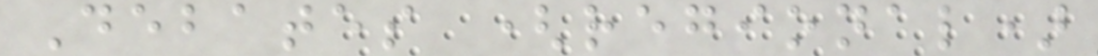Debates (regional)
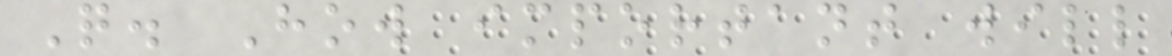Q. How important will
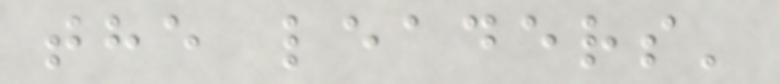the leaders'
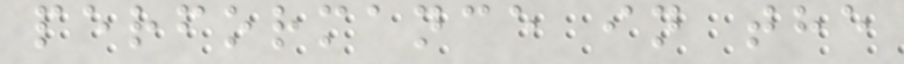performance in the
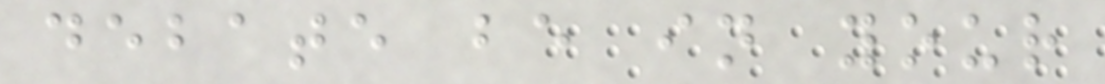debate be in your
